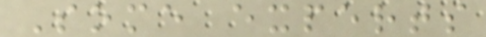Some experts
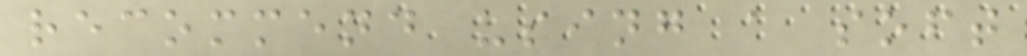recommend using a soft
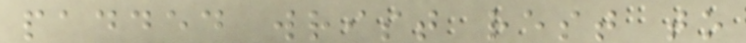padded wrist rest to
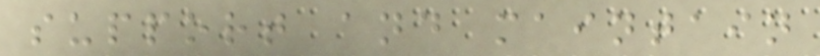support and maintain
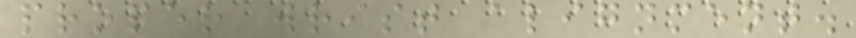proper wrist alignment.
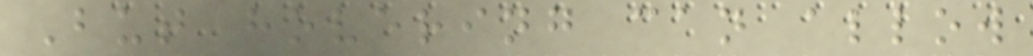But hovering can allow
